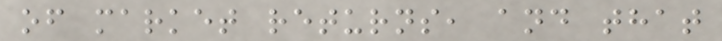of market returns, and that
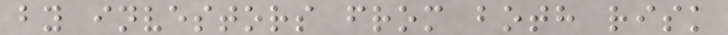by investors from both risk
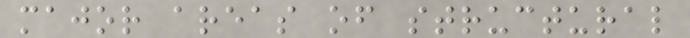major areas of structural
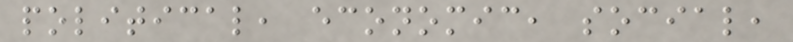political, economic, social,
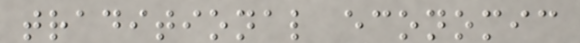traditional economic
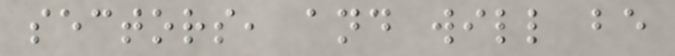sectors, and will be
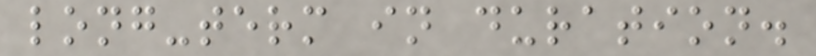long-term in duration.
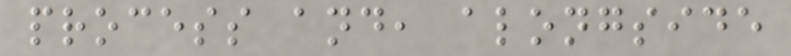process and, alongside
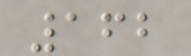162
